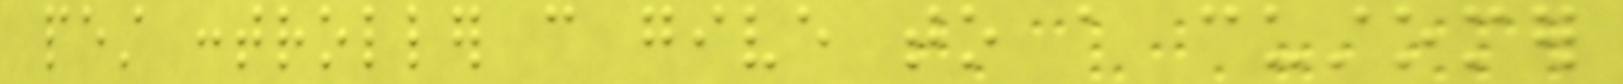pest controller can give to a customer
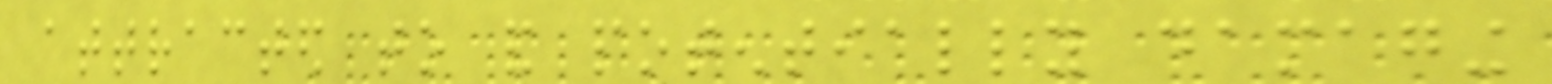attracted to and potentially damaging
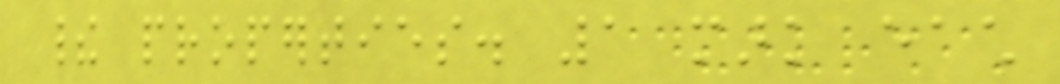their properties. 1 mark each
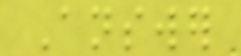Answer
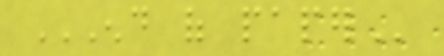END OF PAPER
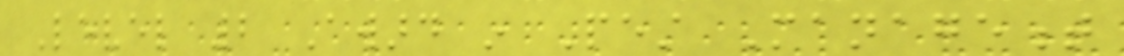Level 2 Award in Pest Management
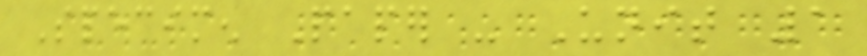Specimen Paper - Unit 1
